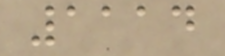1114
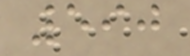590
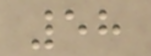58
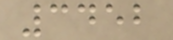3452
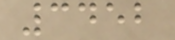3452
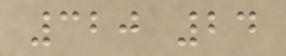320 24
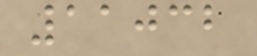11032
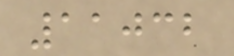11032
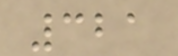321
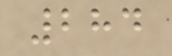284
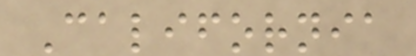California
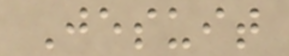Jesuit
